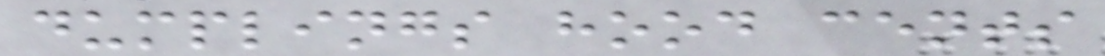dumplings hood cents
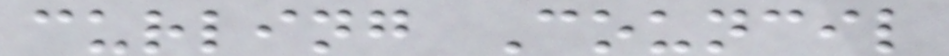curling Council
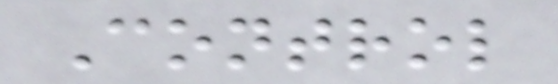Control
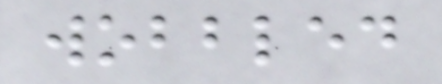wobbled
